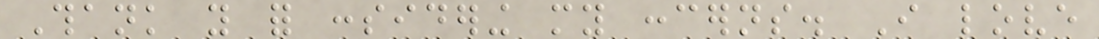Thank you for considering my concerns. I love
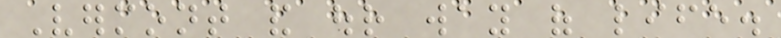Vermont and our way of life.
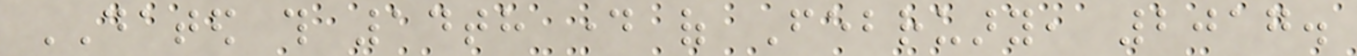DATED this 14th day of February, 2017.
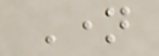Name
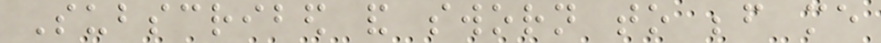Subscribed and sworn to before me
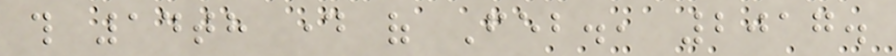this 14th day of Feb., 2017.
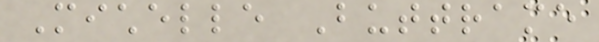Michelle Buttrame
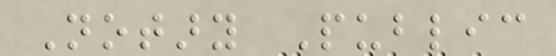Notary Public
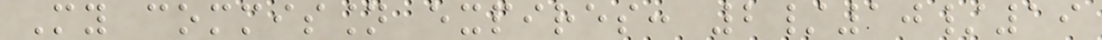My commission expires: 2/10/19
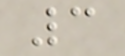3
